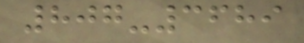807-3689
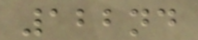122nd
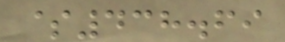$438.69
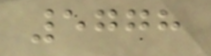5778
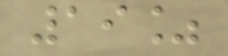19%
